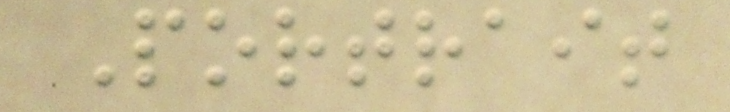Portrait
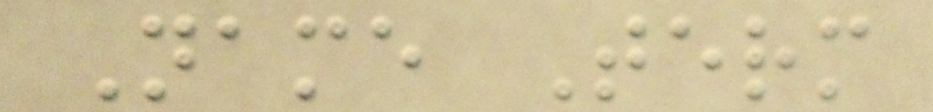Name Term
